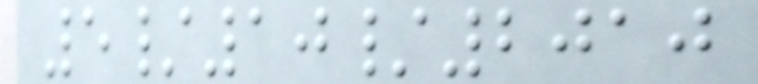5/10/2010
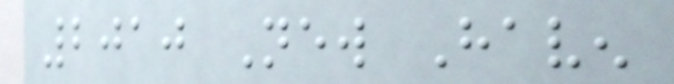2010 New Haven
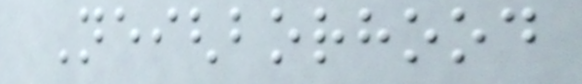Neighborhood
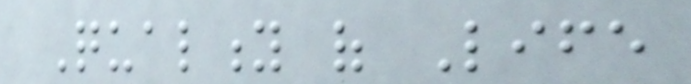Quality of Life
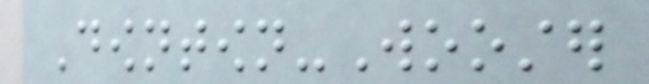Downtown-Wooster
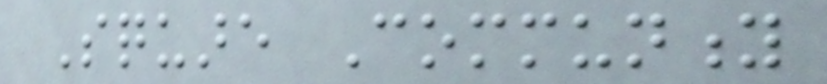Square Community
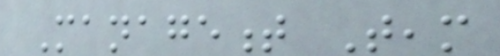Management Team
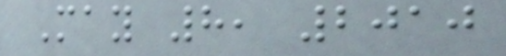May 8, 2010
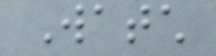Watch
